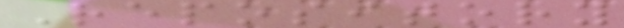Repository
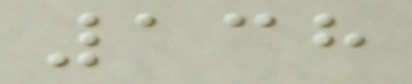138
